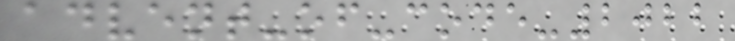advent-of-code-2022
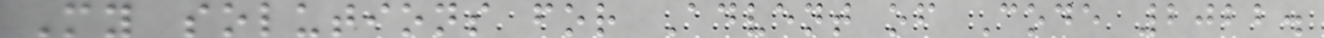My solutions for Advent of Code 2022.
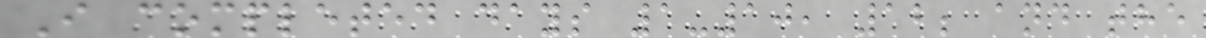I completed days 1-10, 12; and the
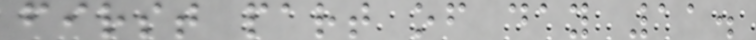first part of day 11.
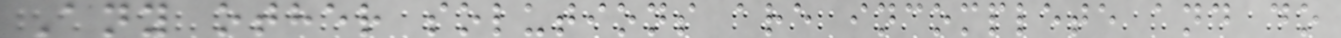Any other solutions are incomplete and do
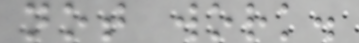not work.
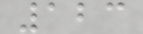123
